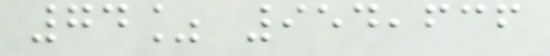74% 954,636
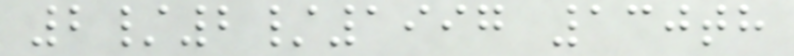2/2/1997 130th
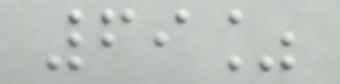69%
